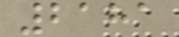2181
